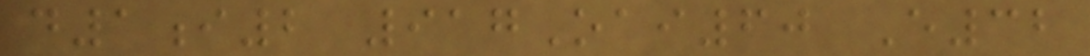d1i2 917Oai60 E32
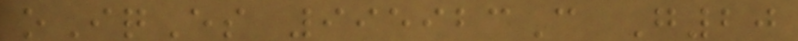oIqEs 995923C G20
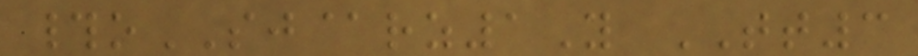#oSJ@rz1Y TT3
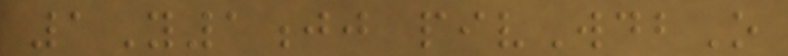1Y1jj pivWdbO
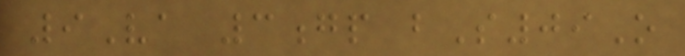9Va 3gp bS09O
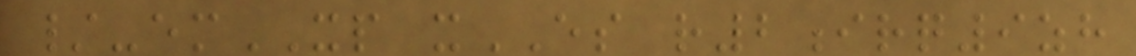/-emXP xES r2irq9zh
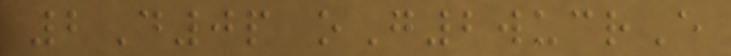2D0p oG2wucrE
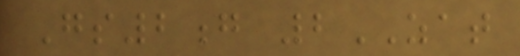Gs2g 2ZAT
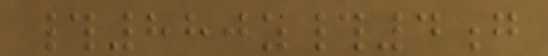#880z#4g
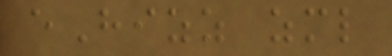eHizz zml
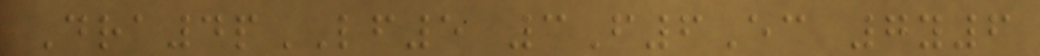Dra4pLF5 3F6Ec 7y6
